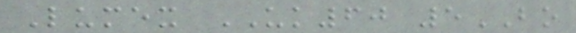Lumex UK60 5BO
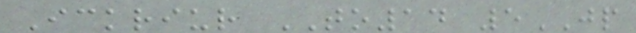Ickriur TO14 5JP
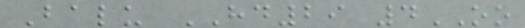Balu HD29 4OO
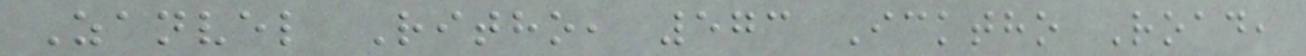Zanvel Ritho, 573 Icktho Road,
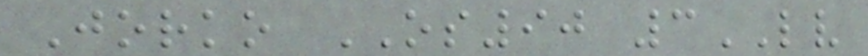Jorko OS90 3LV
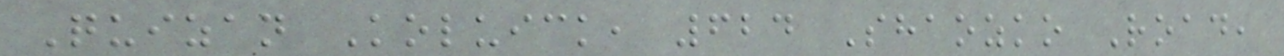Quizan Koluick, 624 Shaozko Road,
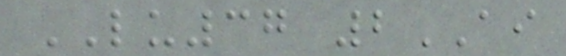LU37 2AI
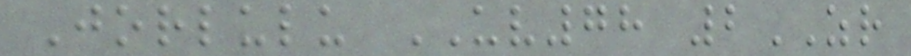Jorlulu UV78 2ZR
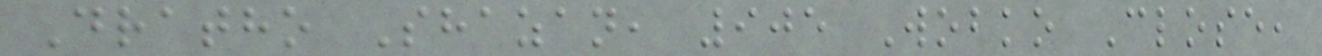Dratho Shazan, 905 Wobko Close,
